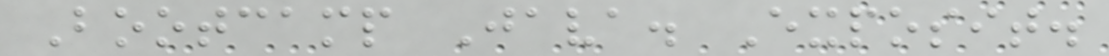Bootcamp Java. Exposit.
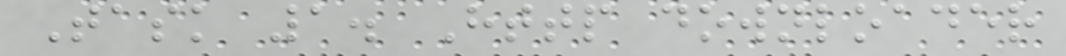Task 1. Http downloader
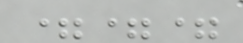===
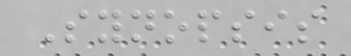Synopsis
